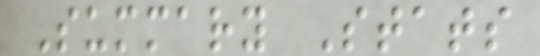Summary Stats
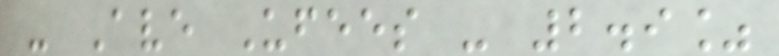- Ave Ufees - 2.9%
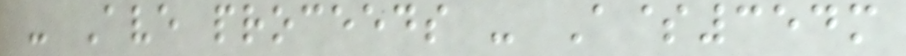- Ave proceeds - A$354m
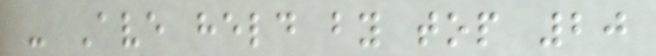- Ave held by top 20
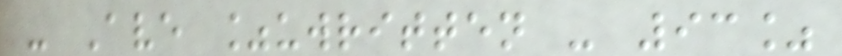- Ave %uwritten - 93%
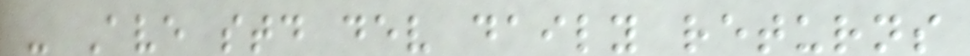- Ave std dev daily returns
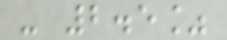- 2.5%
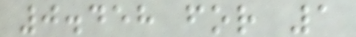0.458 for 1
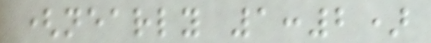(nearly 1:2)
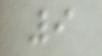9
